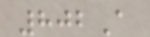802A
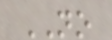NO
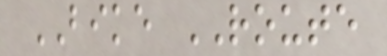BIKE ROUTE
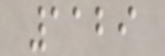1129
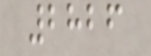2826
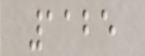1125
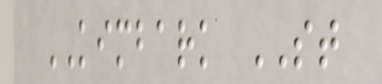KIMBARK ST
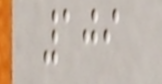109
